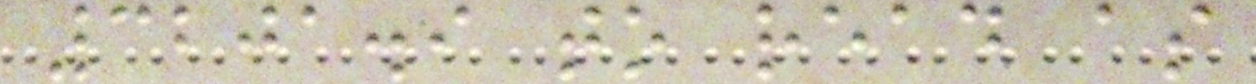3201.9 to read as
